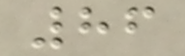86
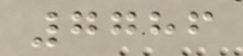7786
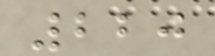220
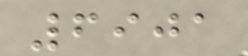6901
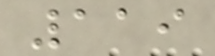119
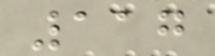117
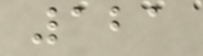121
